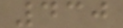430
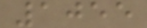1055
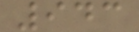943
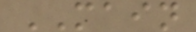MAIN
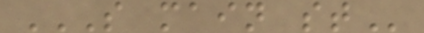S MAIN ST
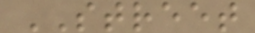STREET
